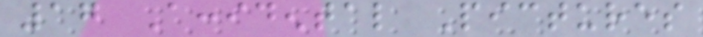17 Accidental Pictures
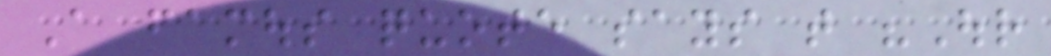A famous quote says that "Our
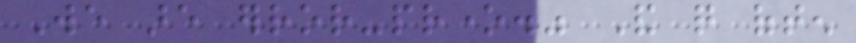We are error-prone." And quite often
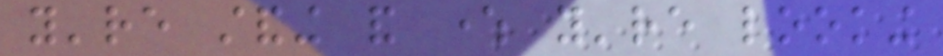you're standing and where you're looking
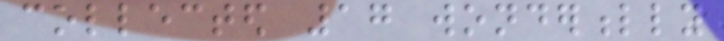collected 17 wonderfully
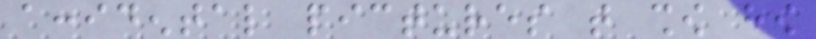accidental pictures that show how
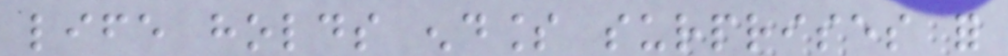life holds endless surprises for
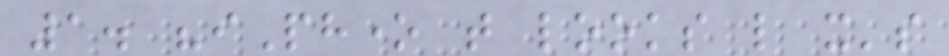1. "iPhone that looks like it's
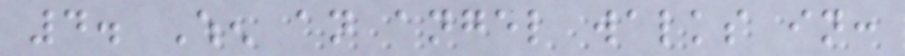4. When an angel walks in:
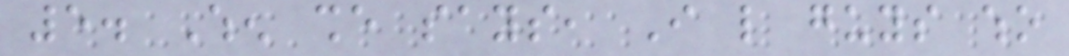5. When she says, I like guys who
